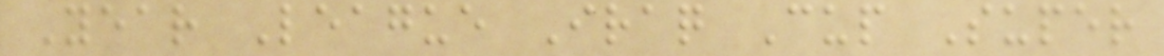Year League Iraq Cup Super
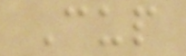Cup
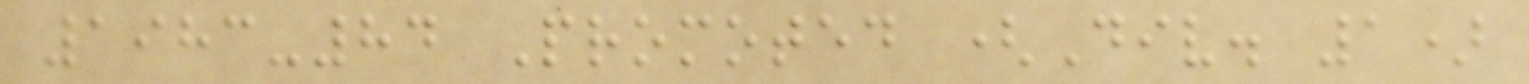1983-84 Promoted (Div. 1)
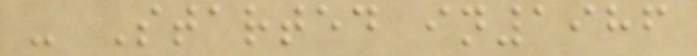- Started in1986
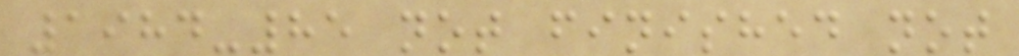1984-85 not finished not
